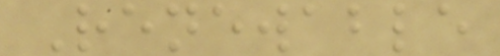Renewable
